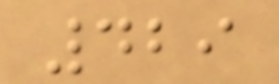429
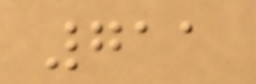711
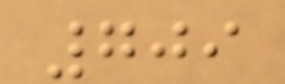709
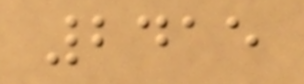2415
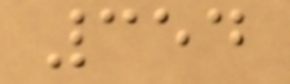354
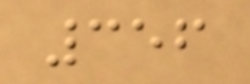356
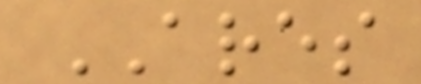ARES
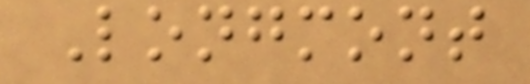Longmont
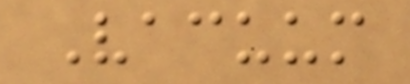Vacuum
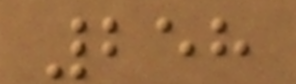258
